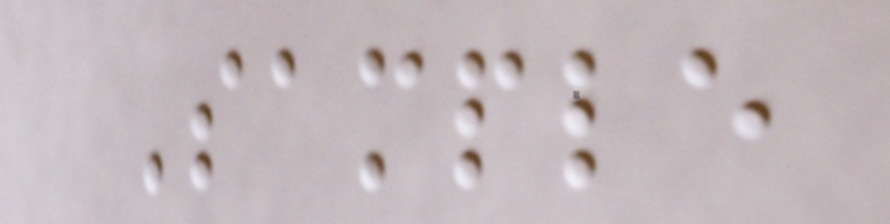Sample
